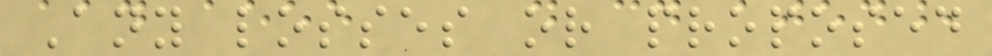Any losses or proposed
